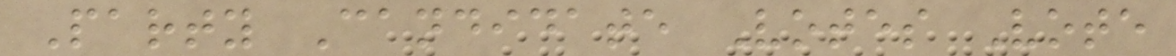Party Candidate Votes Vote
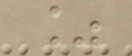%
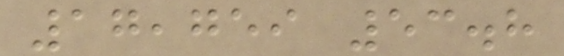17,759 53.8
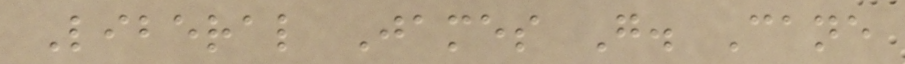Liberal James G. Cane
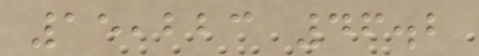15,223 46.2
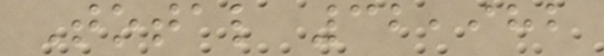Total 32,982
